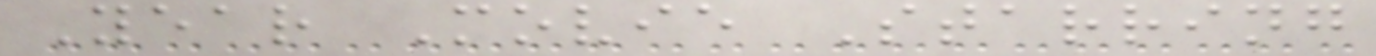Year Movie Starring
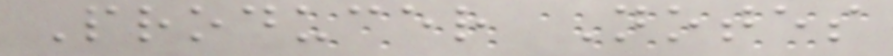Producer Notes
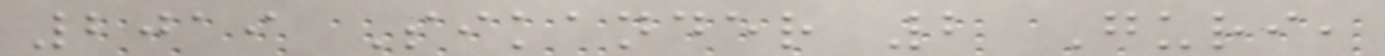2019 Sikander 2 Guri,
